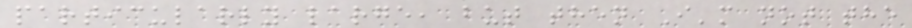particularly large, but then I'm not the
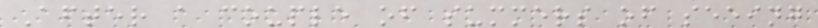After a couple of summers of seeing
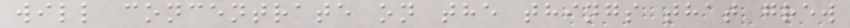will concentrate on the things that grew
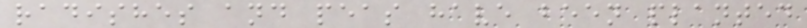radishes and peas have been planted
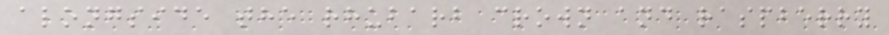alongside the rhubarb crown and raspberry
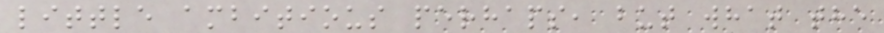little ambitious perhaps, but what the
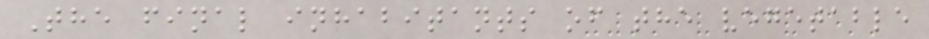The final inhabitants of the vegetable
